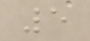5
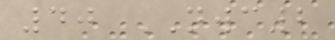40 NWC2
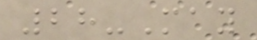28-May
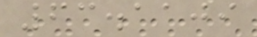63.1109
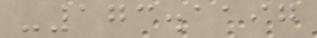-173.1197
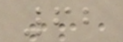62
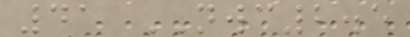41 NWC2.5
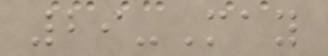29-May
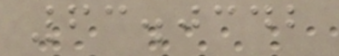63.0342
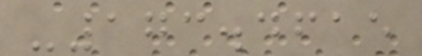-173.4615
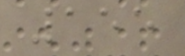155
